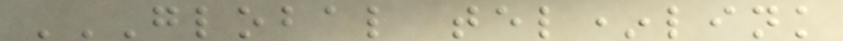GLOBAL TEL*LINK
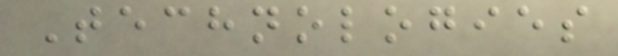Technologies
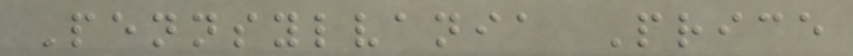Pennsylvania Price
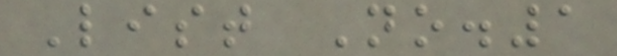List No.1
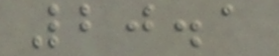20.1
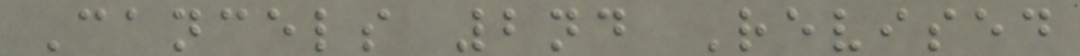Cancels 2nd Revised
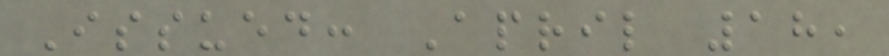Issued: April 18,
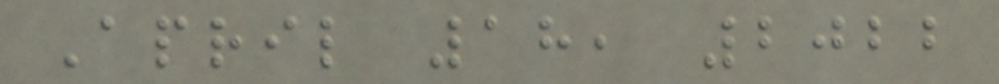April 18, 2022
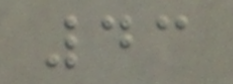43
